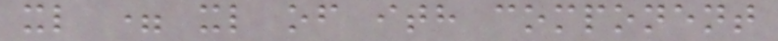xl = xl of ith component
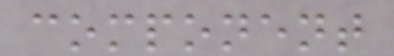component
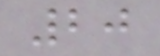20
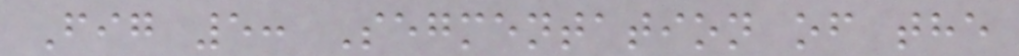Fig 5: Segmentation of the
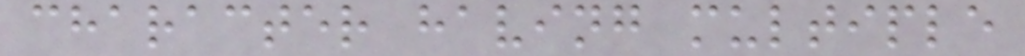character having multiple
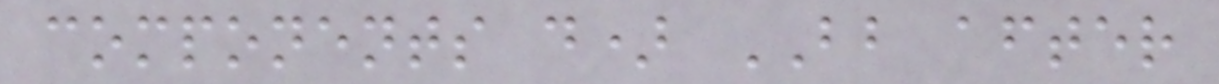components d) BB after
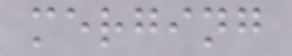merging
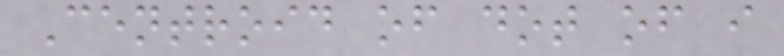Centroid of dot of i
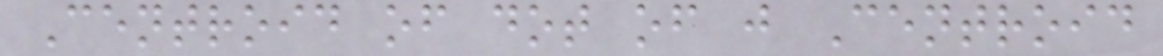Centroid of dot of j Centroid
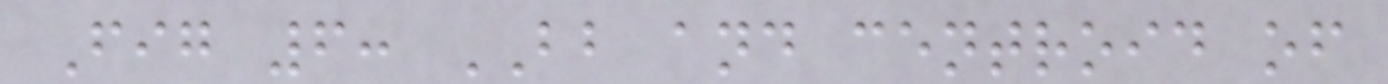Fig 6: BB and centroid of
